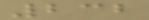232
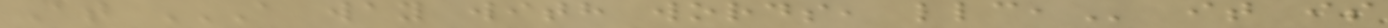At A WAY WITH WORDS, LLC, it is
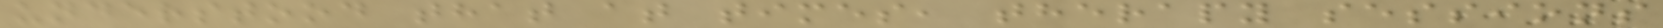understood that at times, therapy sessions
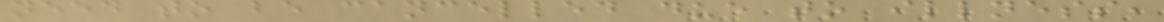need to be cancelled due to illness,
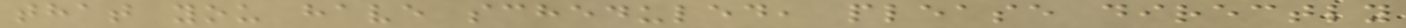that you have scheduled, please directly
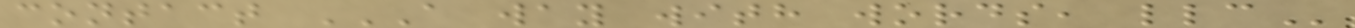contact A WAY WITH WORDS, LLC
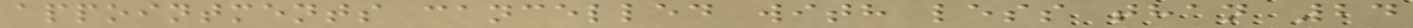appointments cancelled with less than 24
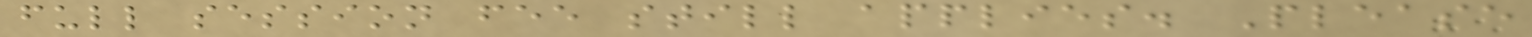full session fee still applies. Please
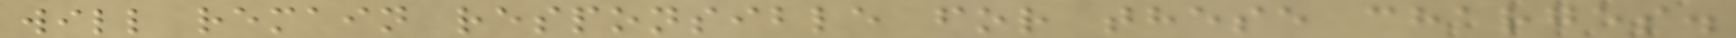will remain responsible for these charges.
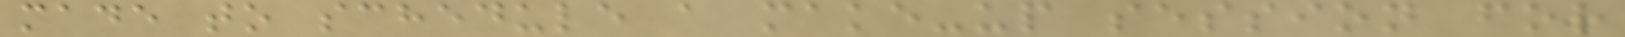made to schedule a make-up session for
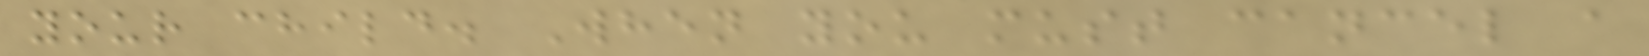your child. When you must cancel a
